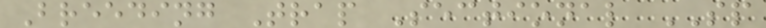Breeding Trap Sectional SP
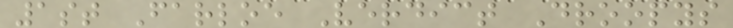1st Farloe Verdict Droopys
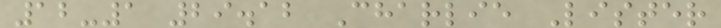12-1 29.12 Charlie Lister
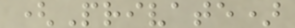(Private)
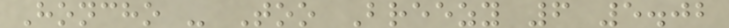Honcho - Too Breezy 6 5.02
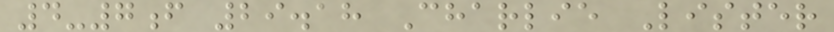4-7f 29.18 Charlie Lister
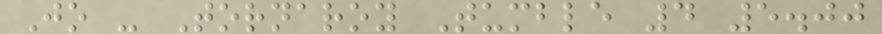Jo - Tornaroy Tumble 4 5.00
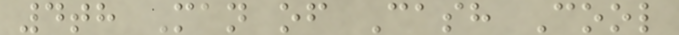4th Man of Cash Cool
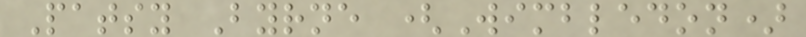Patsy Byrne (Wimbledon)
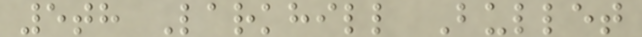5th Larkhill Bullet
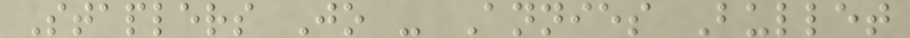Staplers Jo - Annies Bullet
